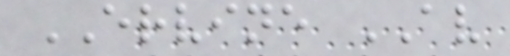ERVINE AV
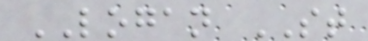LOGAN ST
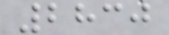2830
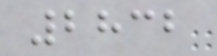2832
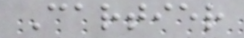Cartier
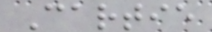Cartie
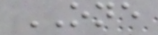ONE
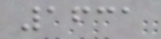1631
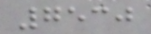7530
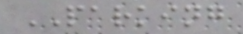PARKING
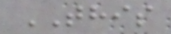THIS
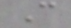C
